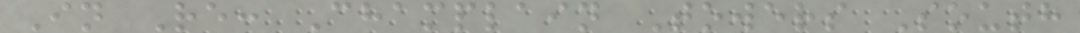In Re: Champlain Towers South
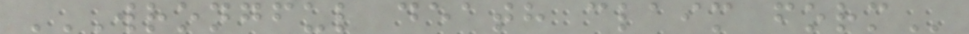WRONGFUL DEATH CLAIM FORM
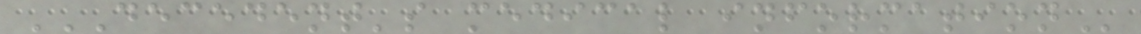DECEDENT'S MEDICAL INFORMATION
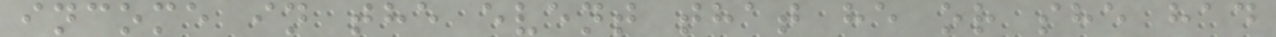income in the event that he or she had
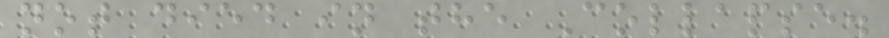not died in the Collapse.
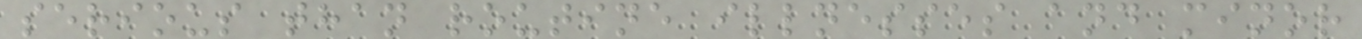serious than routine illnesses and minor
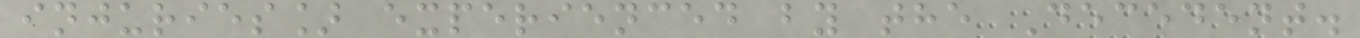injuries] experienced by the Decedent.
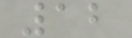12
